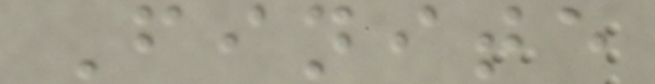Finite
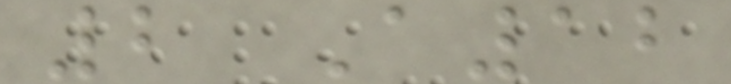2 A12
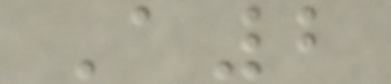A2
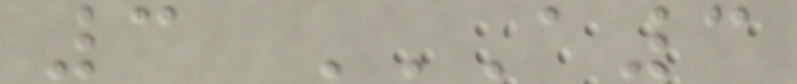3 A3
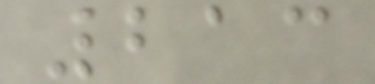213
